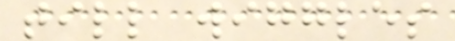till wiggles
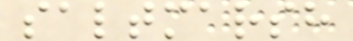saltmarsh
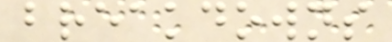breakdowns
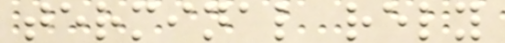terminal rely
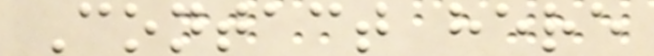Contact here
